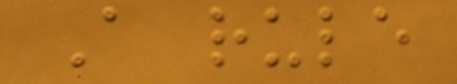A rule
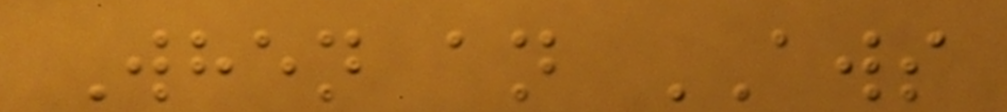When an AWS
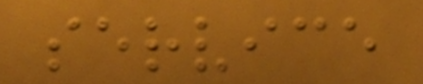service
